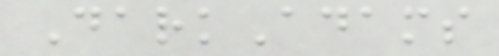DarkAdams
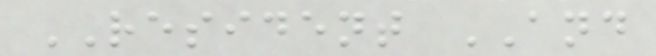RESIDENT AND
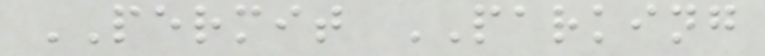PERMIT PARKING
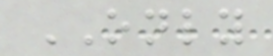ONLY
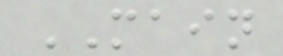MAIN
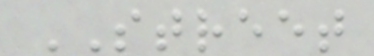STREET
